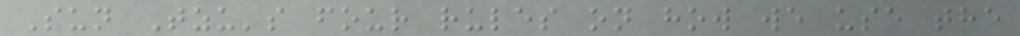Sun Tzu's four rules on how we use the
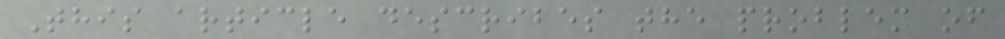This article describes the problem of
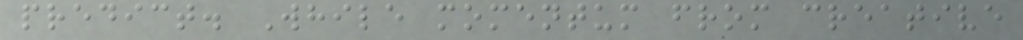predict. While momentum from creative
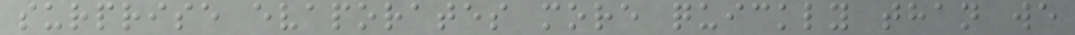surprise evaporates more quickly than we
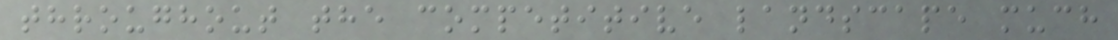throughout the competitive landscape much
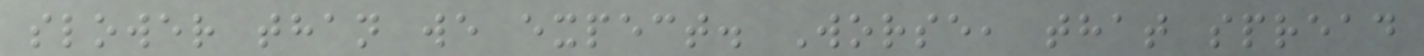slower than we expect. Worse, that spread
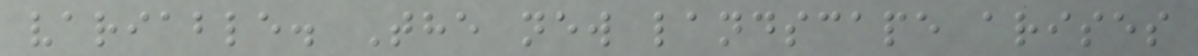variable. The new landscape arises
